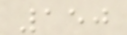150
